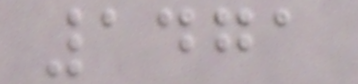1471
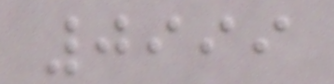0999
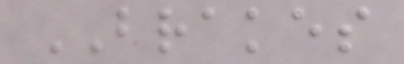BRAKES
